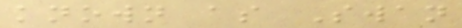known as Swan
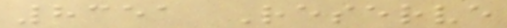8351 Reserve
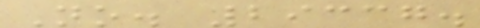No. 29337.
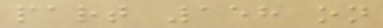part 158 on
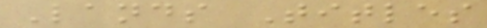Lands Titles
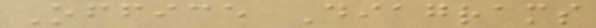Office Diagrams
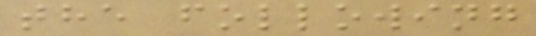the following
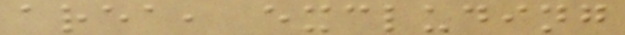area, excluding
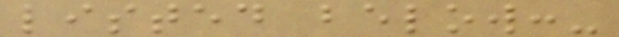listed below:-
